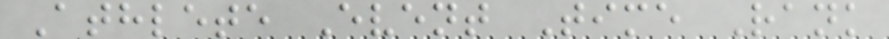Athlete Event Time Rank
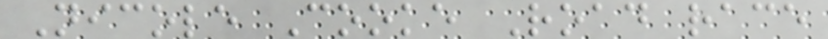Nicole Cooke Road race
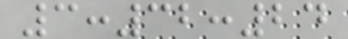3:32:24
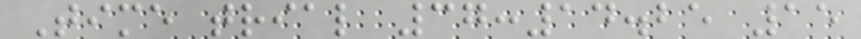Time trial 37:14.25 15
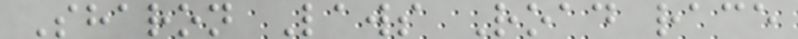Sharon Laws Road race
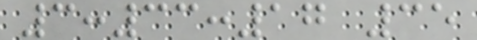3:33:17 35
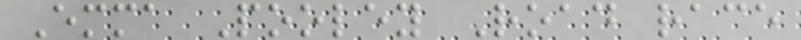Emma Pooley Road race
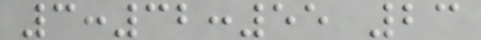3:32:55 23
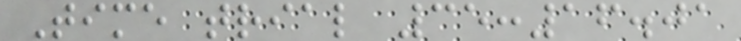Time trial 35:16.01
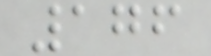176
